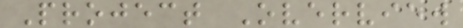Project Overview
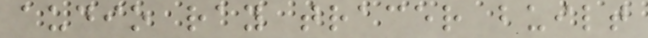audio ray tracer built
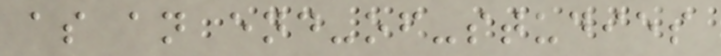as an end-of-studies
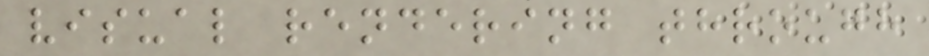visual rendering through
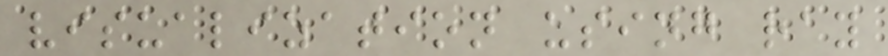visualization using ray
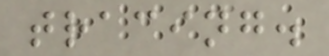tracing.
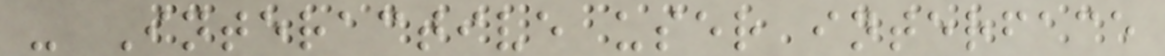- Interactive user interface
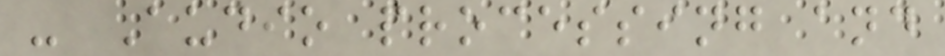- Audio processing and
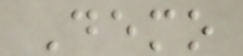Demo
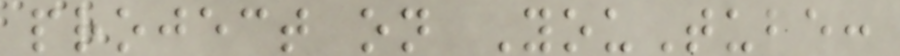project on YouTube:
